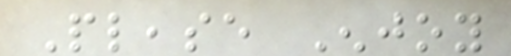Please Enjoy
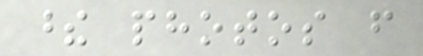these photos from
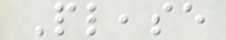Please
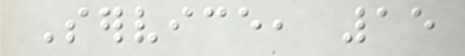Service, 15
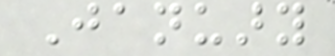January
